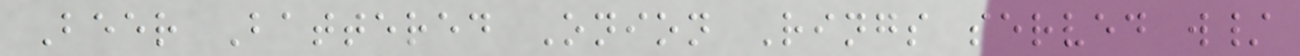Beer Battered Onion Rings served w/
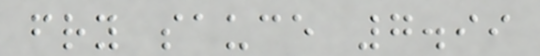fry sauce 7.99
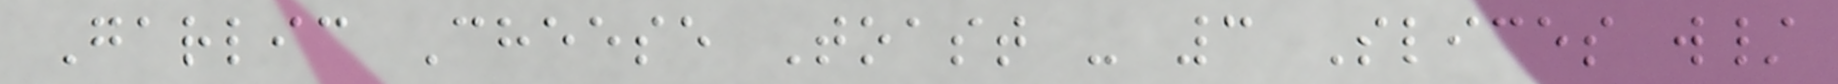Garlic Cheese Toast - 3 Slices w/
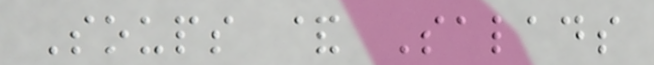Soups & Salads
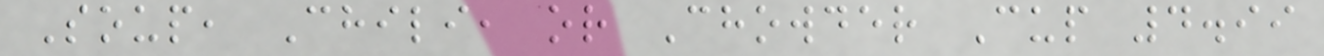Soup, Chili, or Chowder Cup 4.99
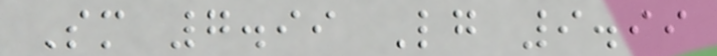Sm 7.99 Lg 9.99
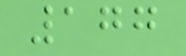177
